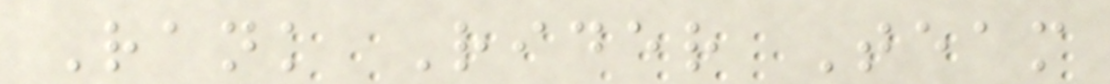Rank Rider Team
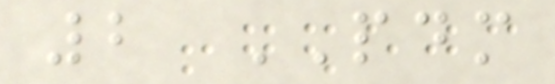2 PDM
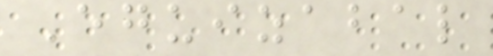Eguizabal
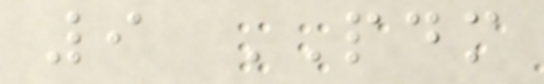9 PDM
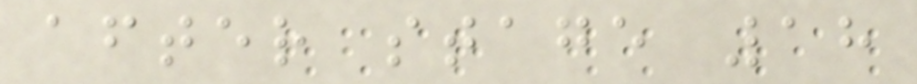after stage 18
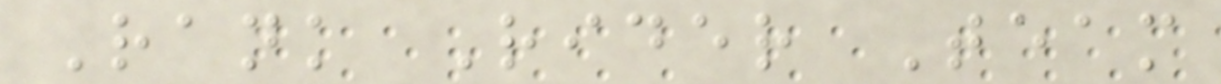Rank Rider Team
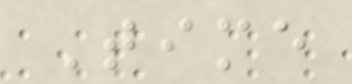Time
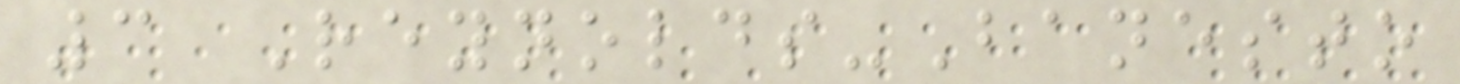3 Reynolds-Banesto
